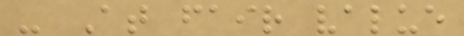- At fair value
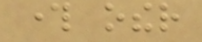through other
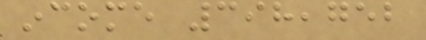income 398,752
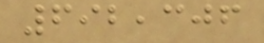692,306
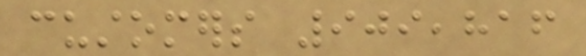customers 909,816
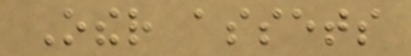Other assets
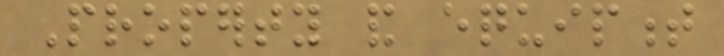Property and equipment
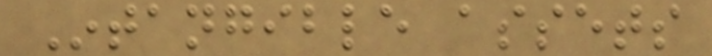Intangible assets
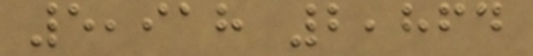5,918 2,864
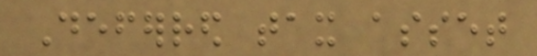Deferred tax asset
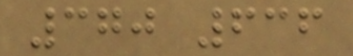370 636
